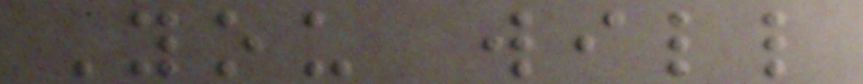You will
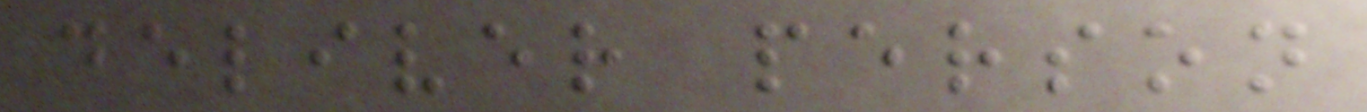deliver person
